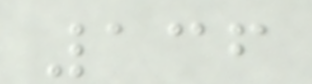136
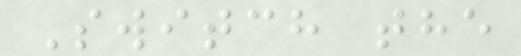Switch the
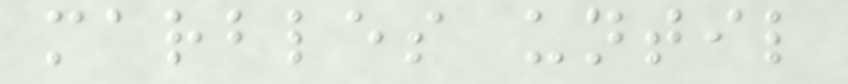marbles until
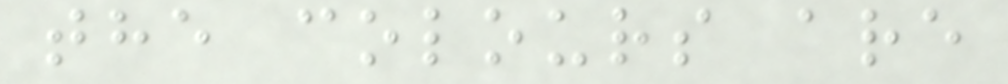the colours are
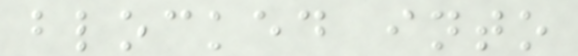blocked into
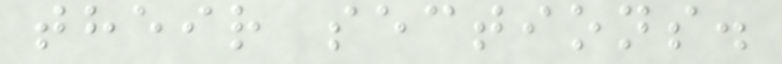their sections.
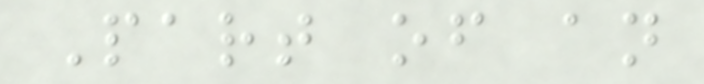Part of an
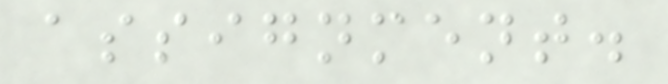assignment.
